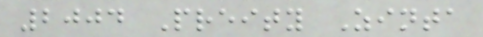2004 Preity Zinta
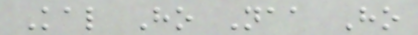Kal Ho Naa Ho
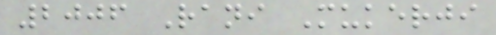2006 Rani Mukerji
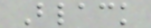Black
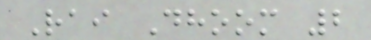Rai Dhoom 2
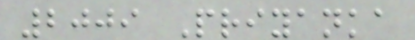2009 Priyanka
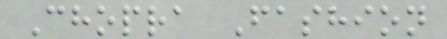Chopra Fashion
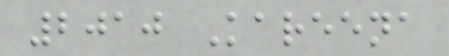2010 Kareena
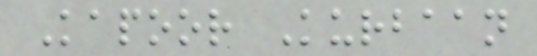Kapoor Kurbaan
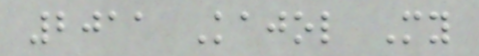2011 Kajol My
